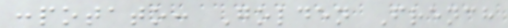:potato: Golden French
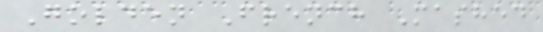Golden French Mashed
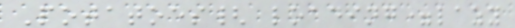Potatoes{ loading=lazy
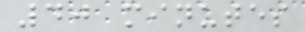40 minutes
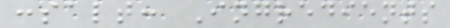:salt: Ingredients
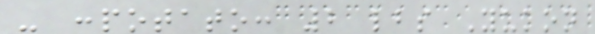- :potato: 2 lbs Yukon
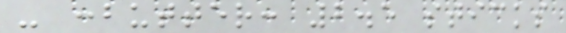- :butter: 2.5 sticks
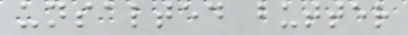unsalted butter
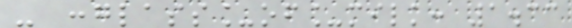- :glass_of_milk: 1.33
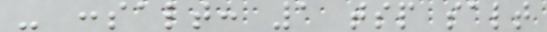- :salt: 1 tsp salt
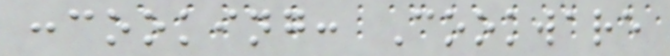:cooking: Cookware
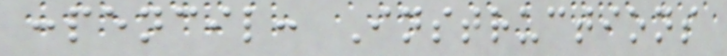:pencil: Instructions
